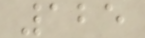125
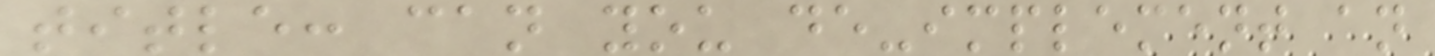title: can you de-implement an
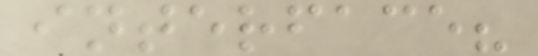interface?
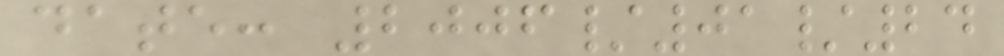date: 2006/01/24
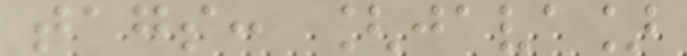tags: [java]
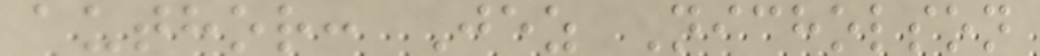author: Jez Nicholson
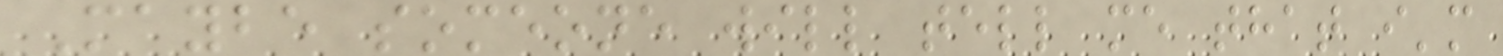Maybe someone will tell me that i'm
